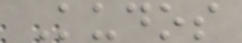Kudos
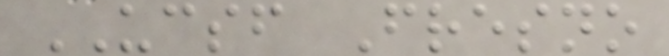UCSF Fresno
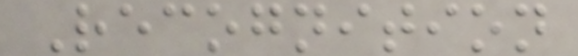Recognition
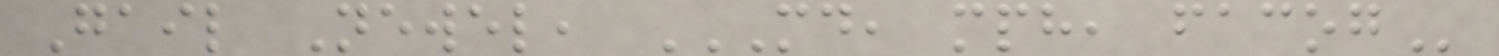Gail Newel, MD, MPH, FACOG
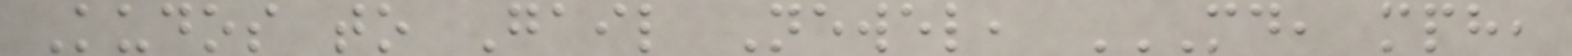Kudos to Gail Newel, MD, MPH,
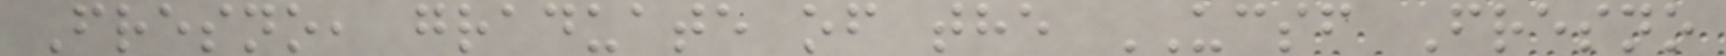Fresno, graduate of the UCSF Fresno
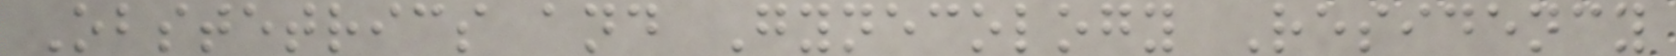Obstetrics and Gynecology Residency
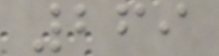269
